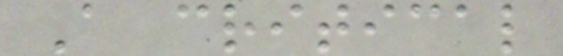A critical
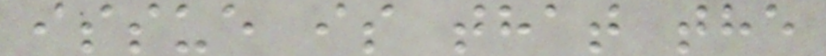issue is that the
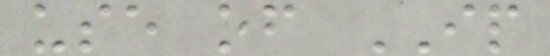use of IP
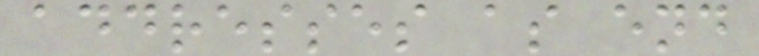addresses as end
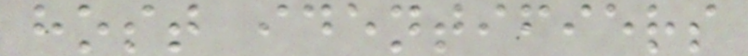host identifiers
